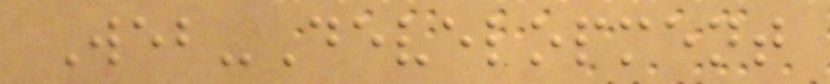Web-Development
